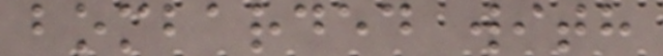bombarded with
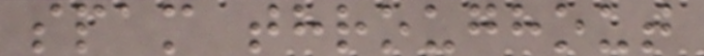spam throughout
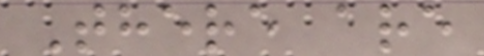There are
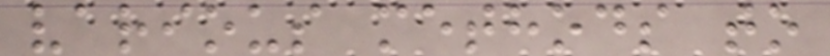various methods to
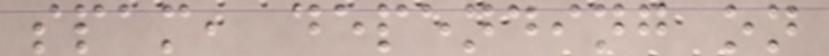spam, depending on
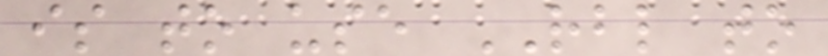is to use RBL to
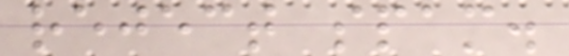reject spam.
